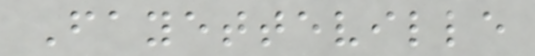Fayetteville
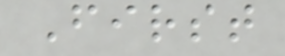First
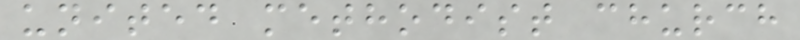united methodist church
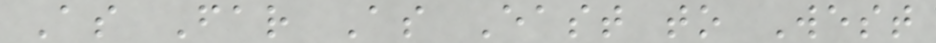As Far As East to West
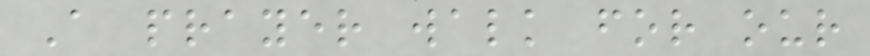A prayer walk for our
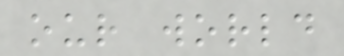our world
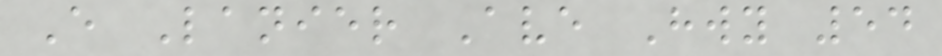E Lanier Ave Hwy 54
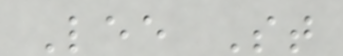Lee St
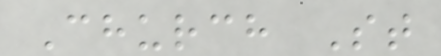Church St
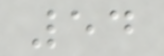54
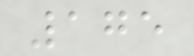175
